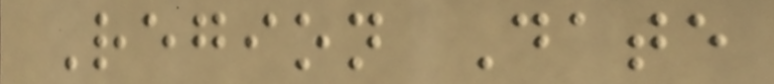Region Date
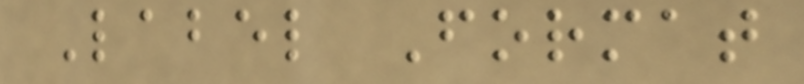Label Format
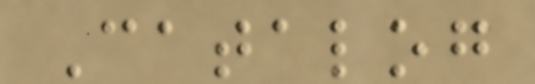Catalog
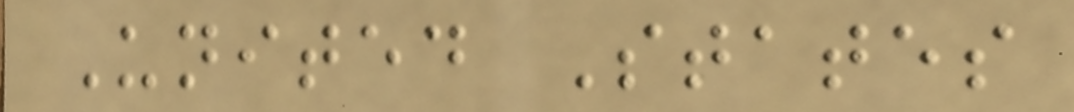United States
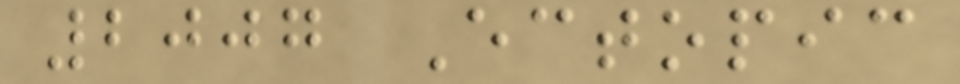2007 Ectopic
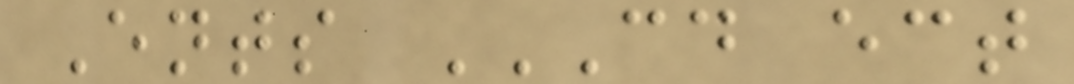Ents CD ECT
